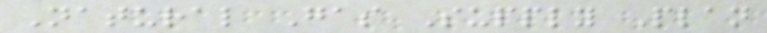Natural Gas Supply Plan
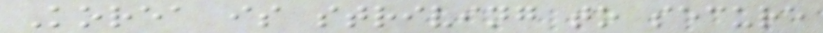Korea is striving to secure
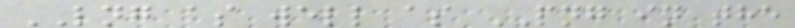LNG as well as PNG in the
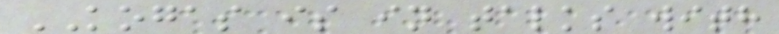KOGAS is in talks with
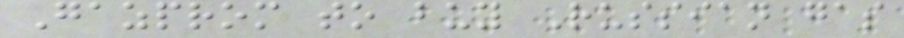Gazprom to buy Russian gas
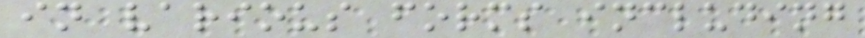in various forms including
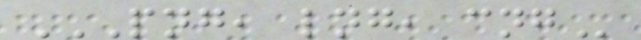PNG, LNG, CNG
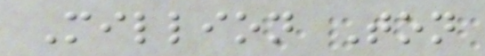Million Ton
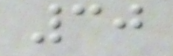30
